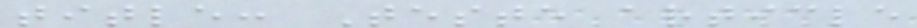title: Teste article
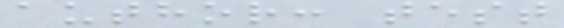author: test
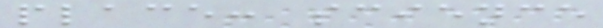place: science
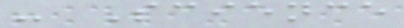- Science
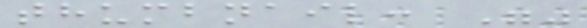thumbnail: ""
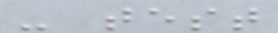- test
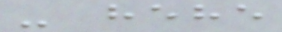- hehe
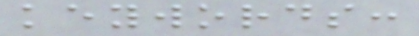keywords:
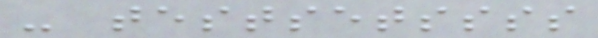- testsetssss
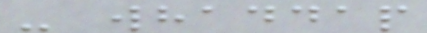- whaddap
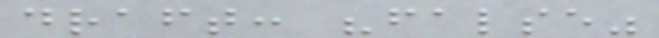draft: "false"
